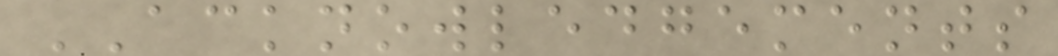ACKNOWLEDGEMENTS
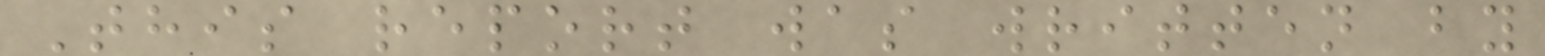This report was written by
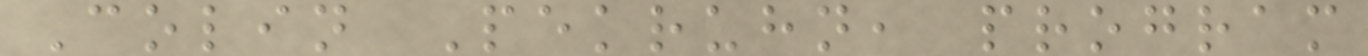Colin Pekruhn, program
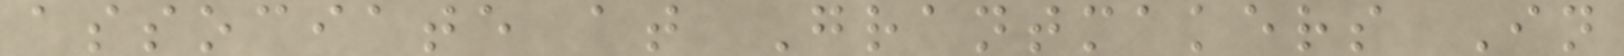associate at Grantmakers In
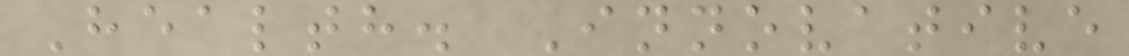Health. Innovative
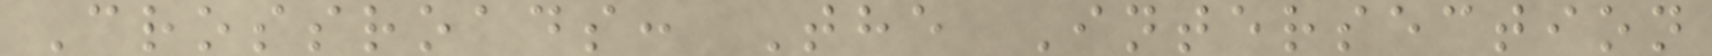Crossroads: The Intersection
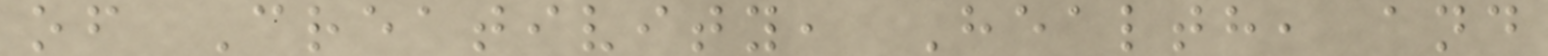of Creativity, Health, and
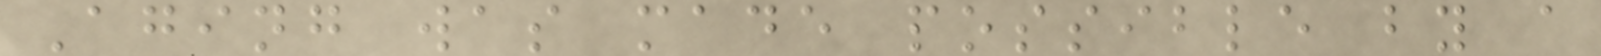Aging was made possible by a
